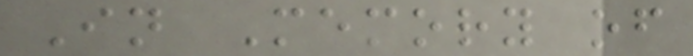In Memory of
